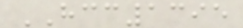HCC1395
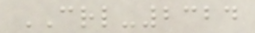CRL-2324
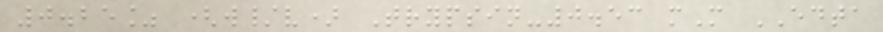0.25% (w/v) Trypsin-0.53 mM EDTA
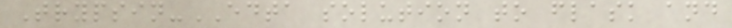Trypsin-EDTA solution to flask and
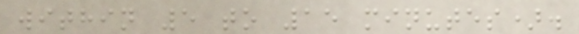within 5 to 15 minutes).
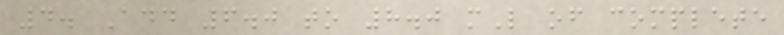4. Add 6.0 to 8.0 mL of complete
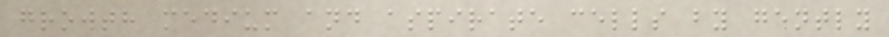growth medium and aspirate cells by gently
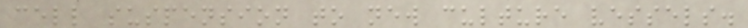cell suspension to new culture vessels.
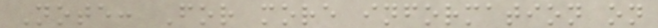Note: For more information on
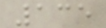135
